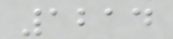1214
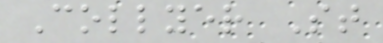Collyer St
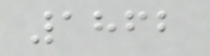1862
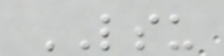LSU
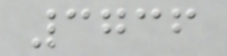3736
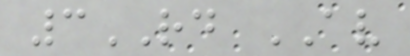3RD AV
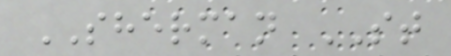SHERMAN ST
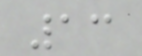13
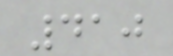410
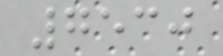7530
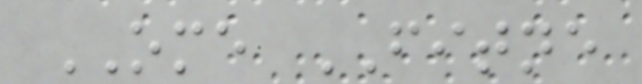OME FITNE
